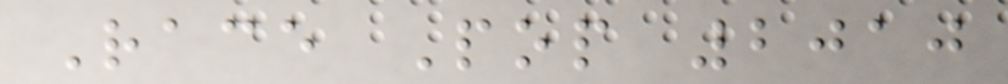Race Pop 2010
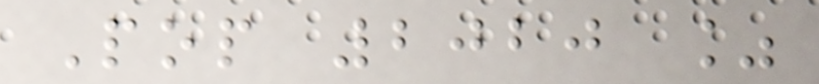Pop 2020 %
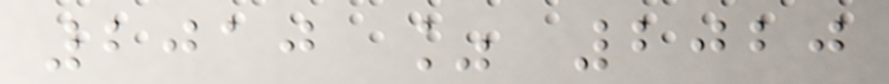2010 % 2020
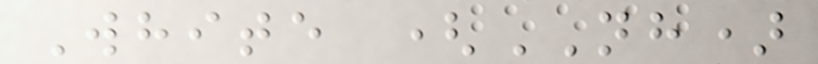White (NH)
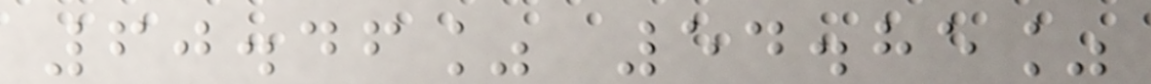60.46% 54.85%
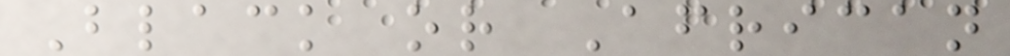Black or African
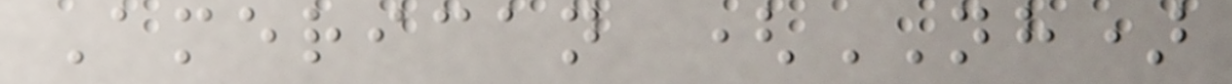American (NH)
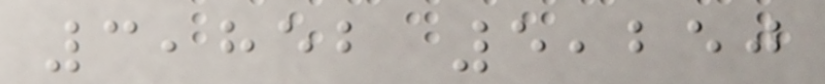3,852 5,250
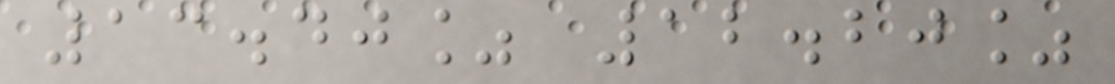13.40% 12.20%
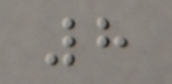8
